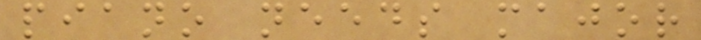piano needs major
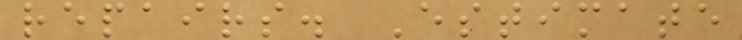repairs. Estimate
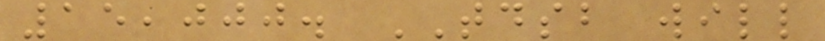15,000. TDSB will
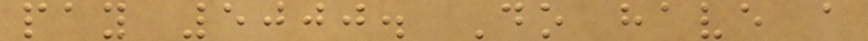pay 5000. Do have a
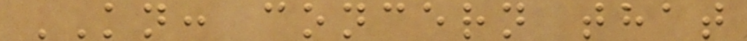KN: concern that
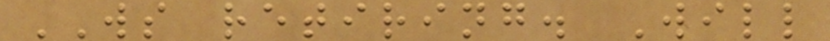WS retiring. Will
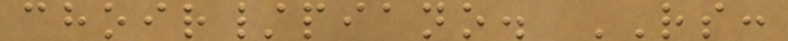choir/piano. RS:
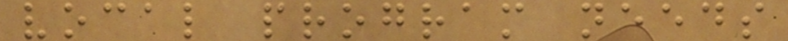vocal program needs
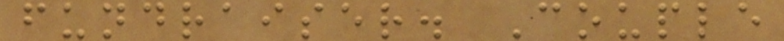fundraiser. Couple
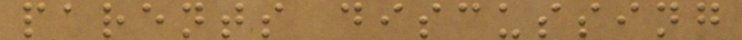parents discussing
